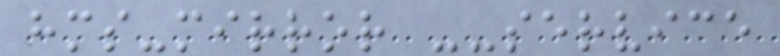hms-mirror --service
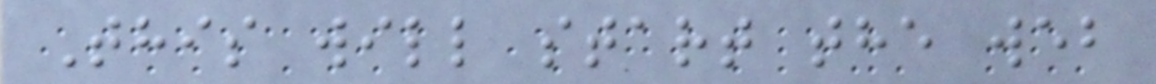This will start the web
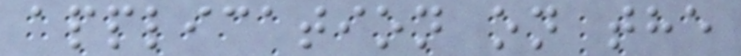application on the
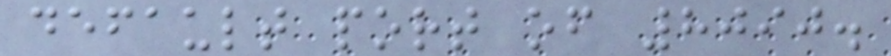default port of 8090.
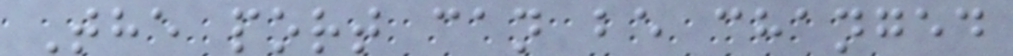The port can be changed
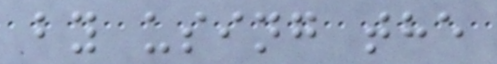by using the
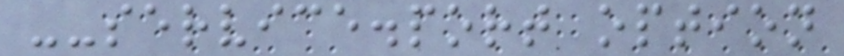--service.port option
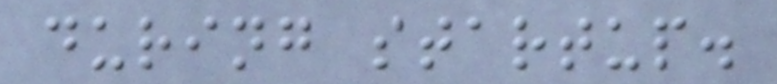during startup.
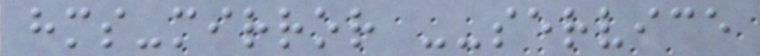hms-mirror --service
